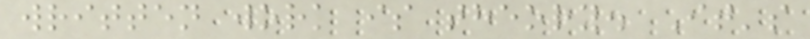written work is theory. It's
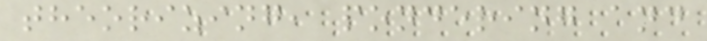theorizing, pondering and
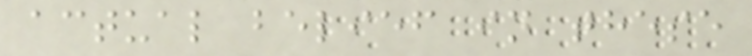actual belief in these
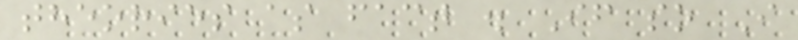theories as fact . If so I
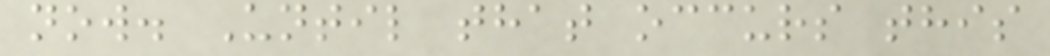now. Until that occurs this
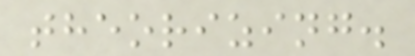theorizing.
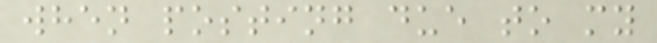when posting due to my
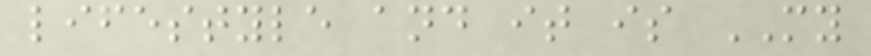lifestyle and it is MY
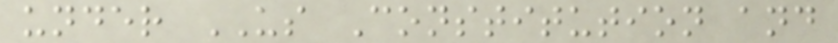under US Constitution and
